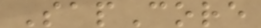SapCore
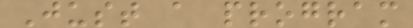Just a program
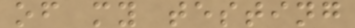of my testing
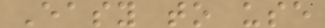Easy to use
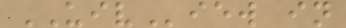UIView in
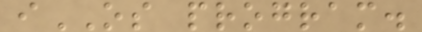iOS program.
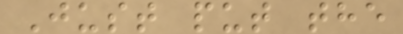Just put the
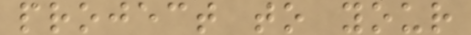project to your
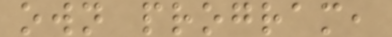own program,
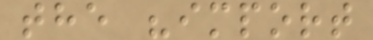the "import
